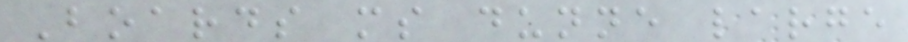Boards ms dunne large
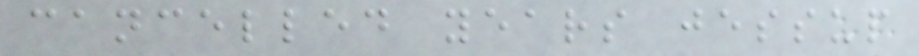cancelled years jessup
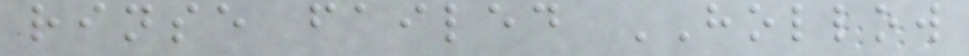rinse failed HOLLOW
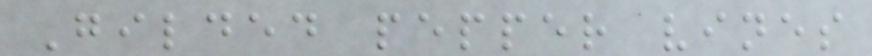Gilded pepper vines
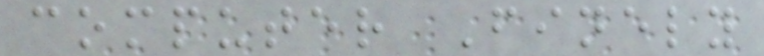computer Finely
